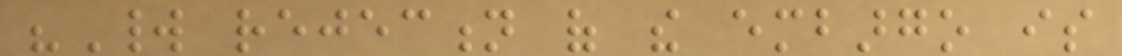"World rejection of the embargo is
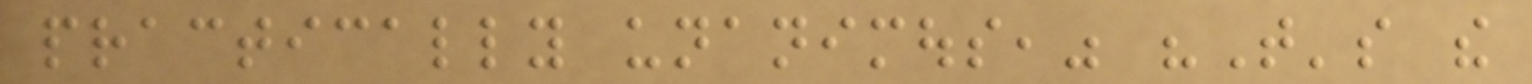practically unanimous," "That's the
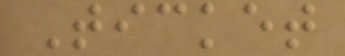Ticket
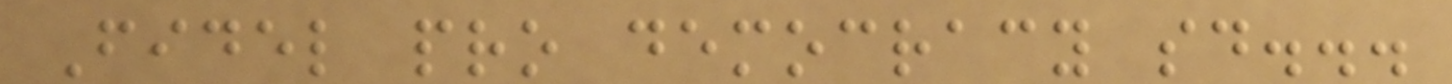Fidel pro democracy said...
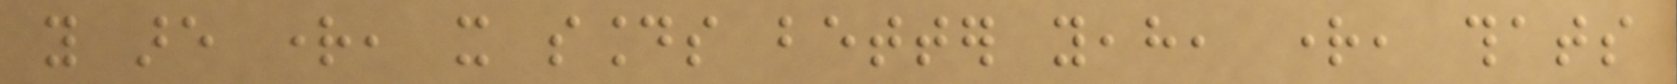you are right, it sounds better yeah, right, thats
